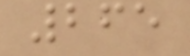265
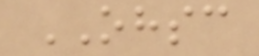OHSC
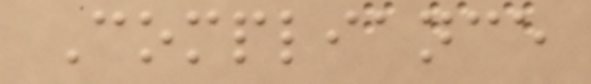Compliance
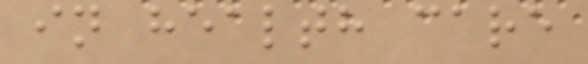in health care
